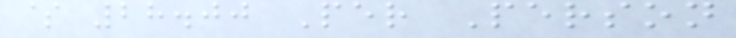$ 28.00 Per Person
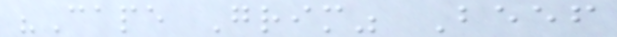"Cape Grim" Beef
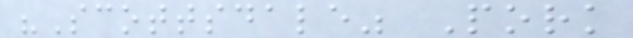"Scottsdale" Pork
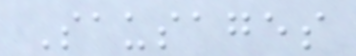Sausages
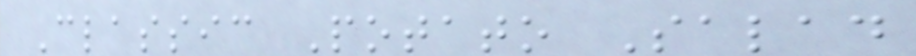Classic Potato Salad
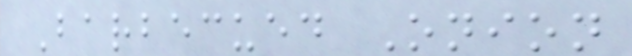Barbecued Onion
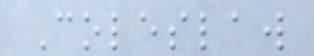Coleslaw
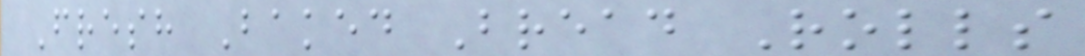Fresh Baked Bread Rolls
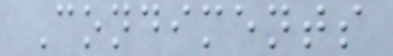Condiments
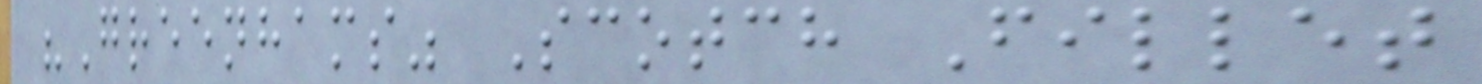"Greenhams" Scotch Fillet
